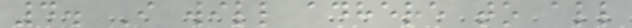4. I will adhere to all
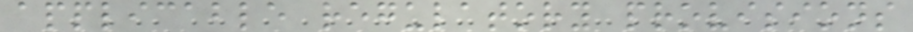applicable regulatory provisions
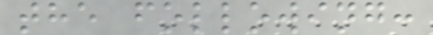the following:
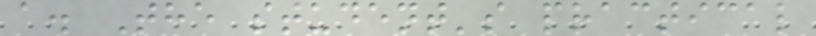a. The student's practical
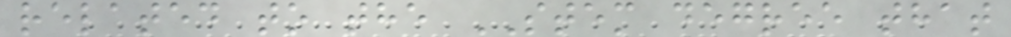related to the STEM degree that
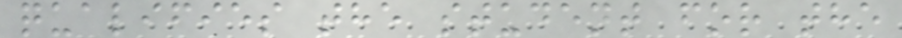qualifies the student for the
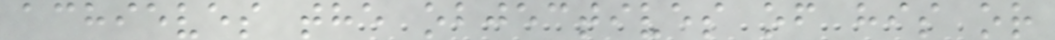achieves the objectives of his or
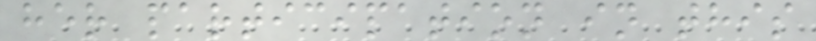her participation in this
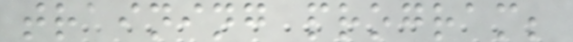training program;
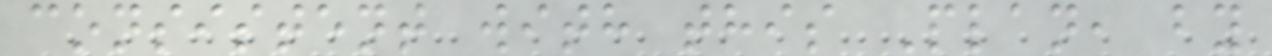consistent with this Plan, by
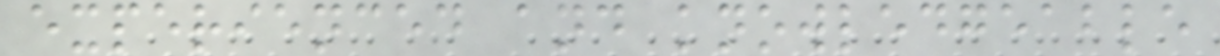experienced and knowledgeable
